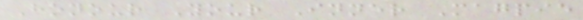Honour Your Inner Magpie
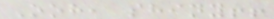Ooh, shiny!!
